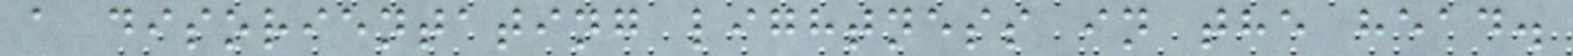a disorientating lightness in the head.
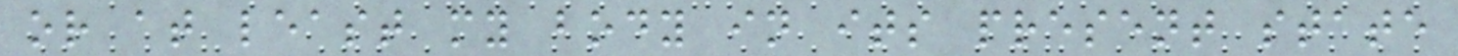or at least my body in its present state
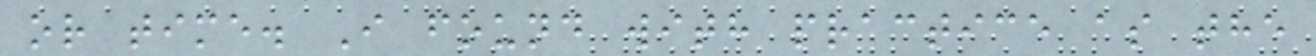or time. I found with practice as the
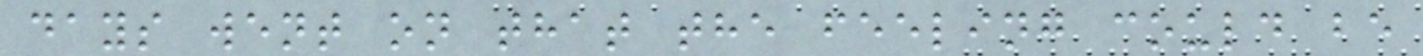days went on that the feeling could be
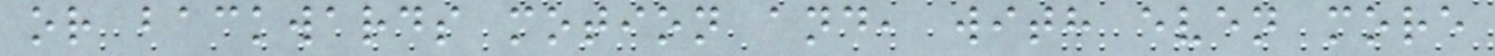or backwards motion and, with even more
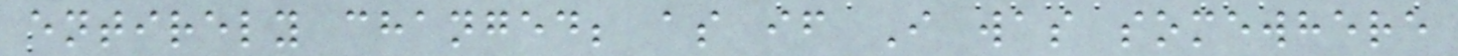entirely changed; as if I was somewhere
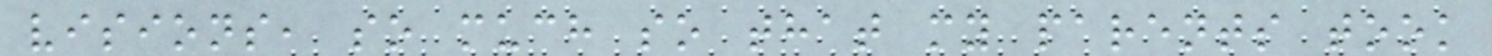visions, so much so that my parents took
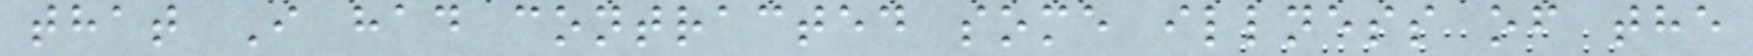that I had contracted some illness of the
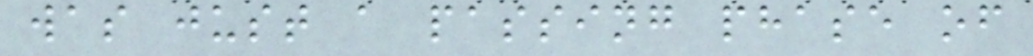was just a passing phase of
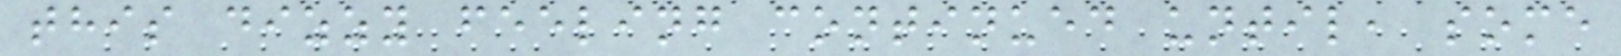this dizzy feeling continued until, some
